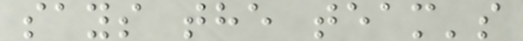says the team's
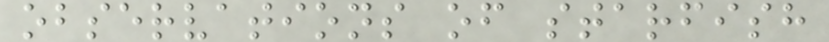observations of starfish
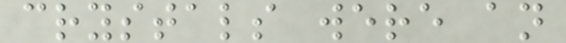crystals were an
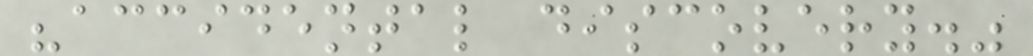"accidental discovery."
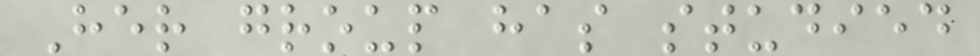Her group has studied
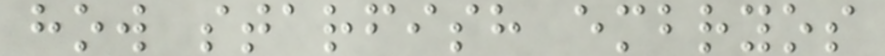how starfish embryos
